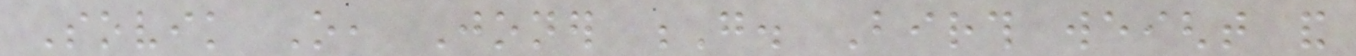Sovik O, Joner G. Birth weight and
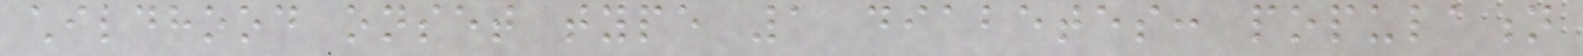childhood onset type 1 diabetes: population
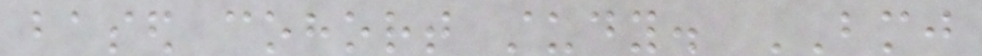based cohort study. BMJ
